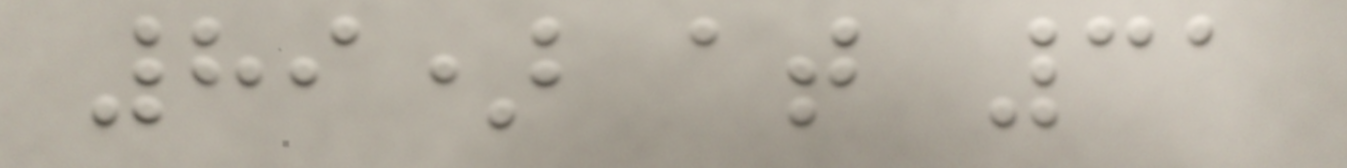89) at 31
